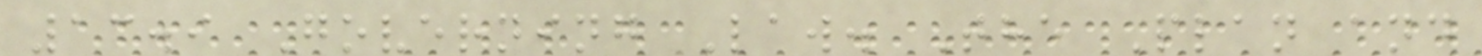13.9 Governing Law. The Plan and
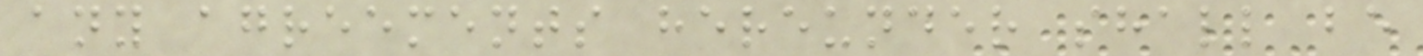any agreements hereunder shall be
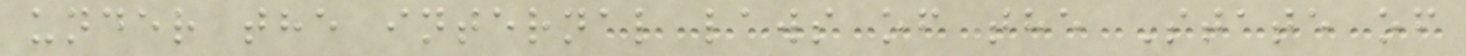under the internal laws of the State of
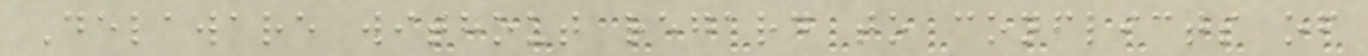Delaware without regard to conflicts of
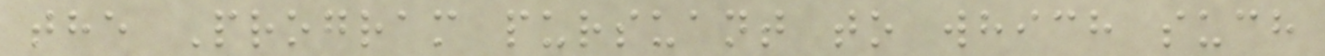the Program pursuant to which such
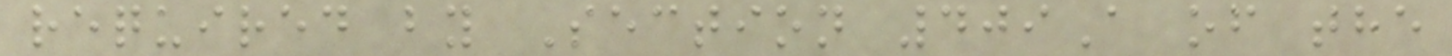required by Section 409A of the
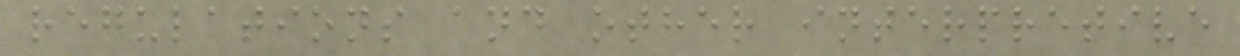regulations and other interpretive
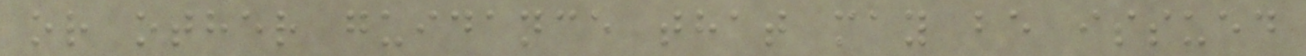or other guidance that may be issued
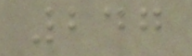247
